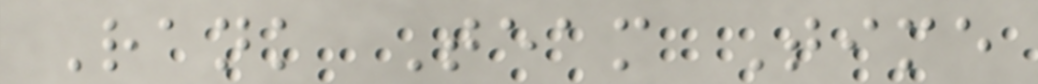Rank Team Time
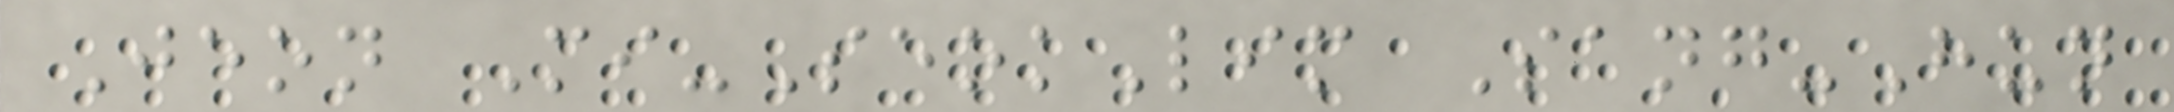Jeon Mi-SeokLim Sang-Hun
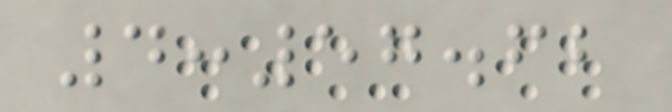4:57.62
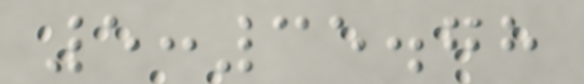5:35.78
